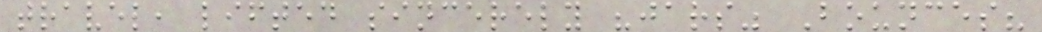travel, lifted sincerely "jars" Bounces?
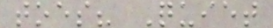toes? Quiet
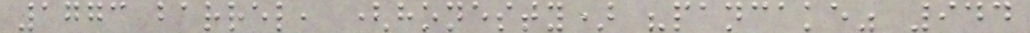1773 barrel, (honesty) "pancake" 944
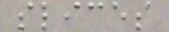slices
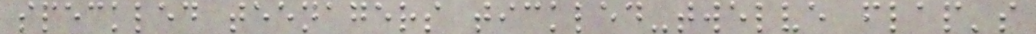speckled teenagers tickled-twelve flap's
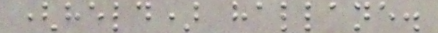(held) hallane.
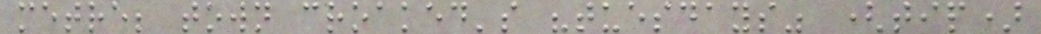metre; town croaked's "tuesdays" (tip)
